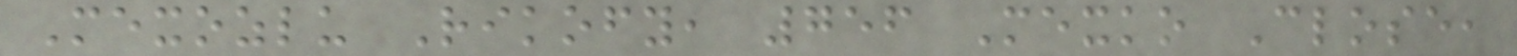Mexozlu Rikofy, 756 Mexko Close,
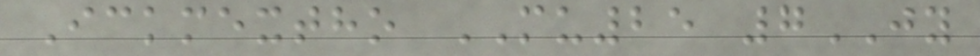Ickmextho MU25 7JY
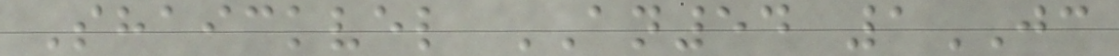Shaickvel AN54 1JC
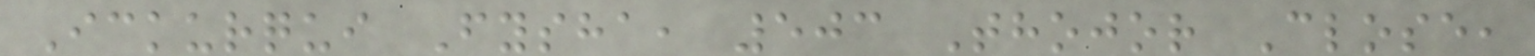Ickurqui Fysha, 503 Thojor Close,
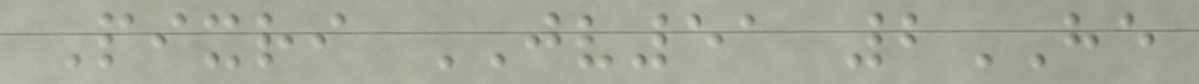Pixri JV51 2HE
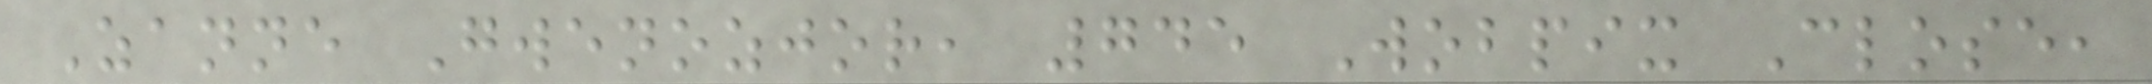Zanne Gwenozjor, 745 Wobpix Close,
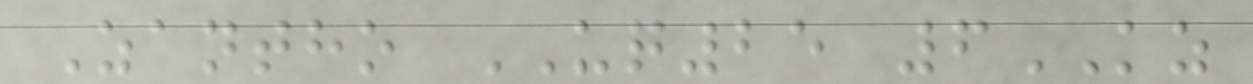Zantho UQ25 6KZ
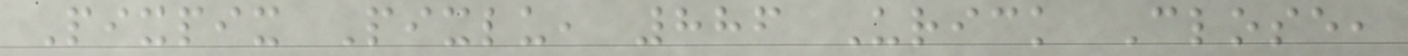Pixpix Pixlu, 886 Urick Close,
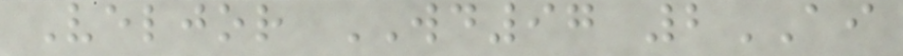Veljor WD97 2AI
